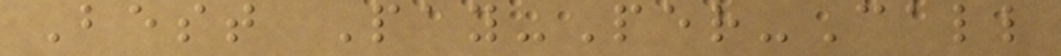Best Pay-Per-Call
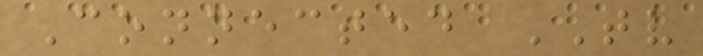Connected TV
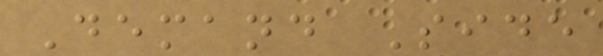Demand Side
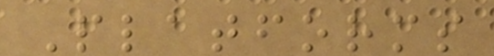Platforms
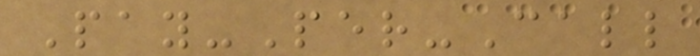Pay-Per-Call
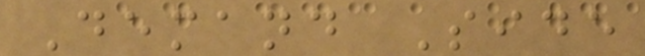Demand Side
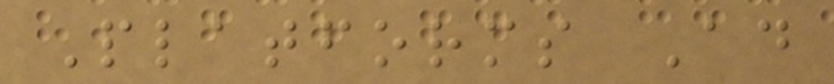Platforms Ad
